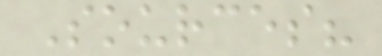Sources?
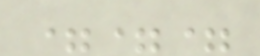===
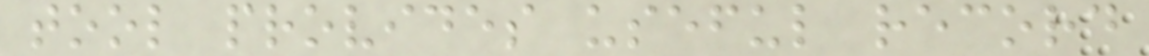tool provides useful record
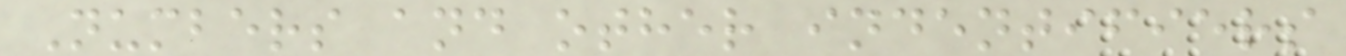Numbers and other indentifiers
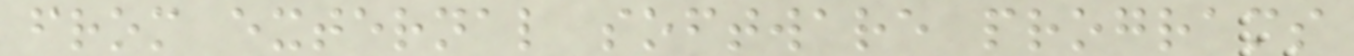from external software programs
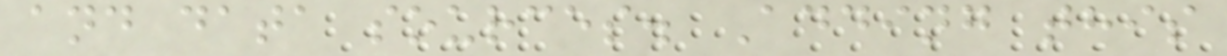and data sources. Adding this
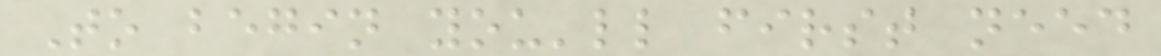To begin you'll first need
